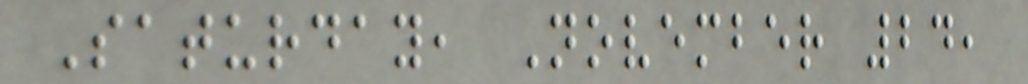Saturday, November 24,
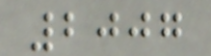2007
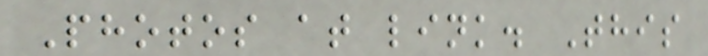Photos at link. This
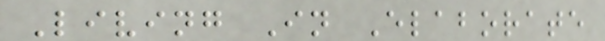Living In Elaborate
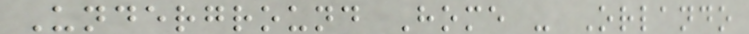Underground Home - Orlando
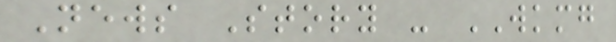News Story - WKMG
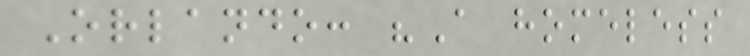Orlando: "A homeless
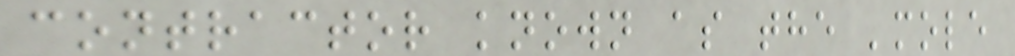contractor known as the 'mole
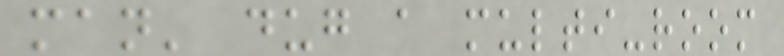man' dug a multi-room
